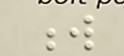w
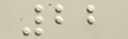22
